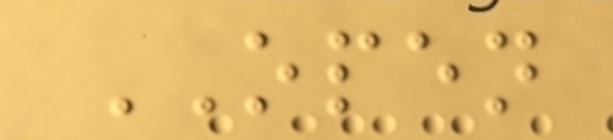OPEN
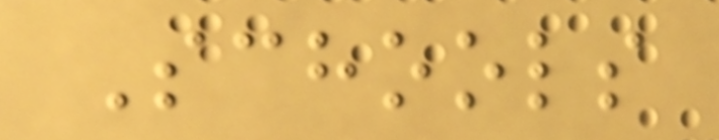Schools
